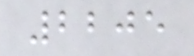2205
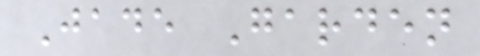Jade Garden
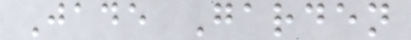Jade Garden
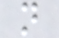n
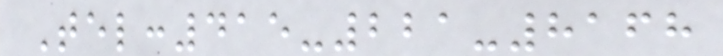Tel:415-221-8168
